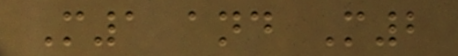M1 and M2
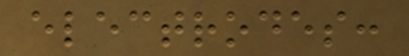electrodes:
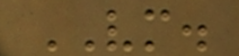VM.
